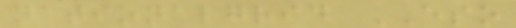nationalgrid ESO
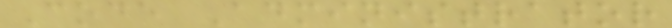Code Administrator
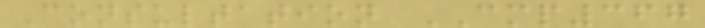Consultation CMP367
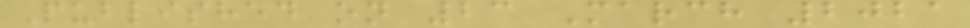Published on 23 March 2021
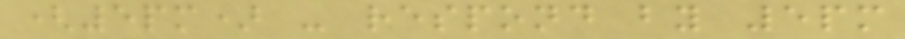(5pm) - respond by 5pm
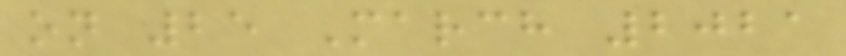on 25 March 2021
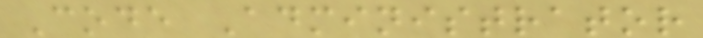Code Administrator
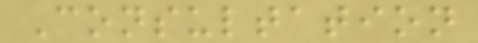Consultation
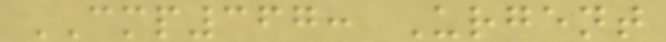CMP367: Urgent
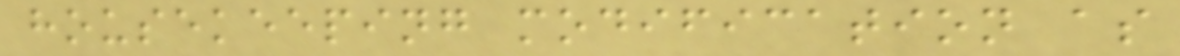housekeeping modification as
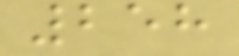258
